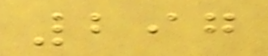297
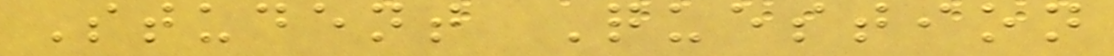Student Question
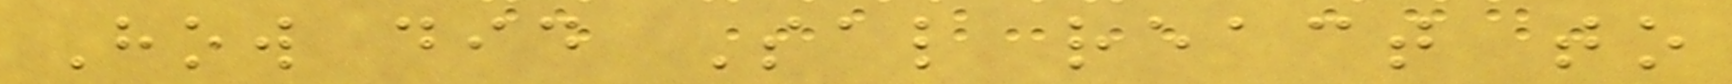How did Sal react to
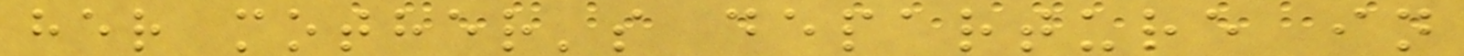her mother's departure in
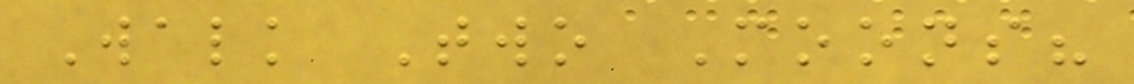Walk Two Moons?
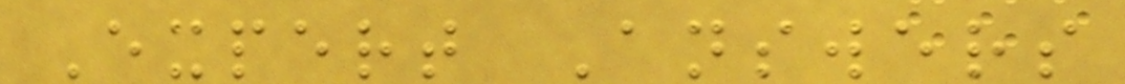Expert Answers
